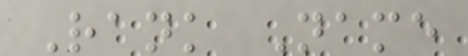Rank Name
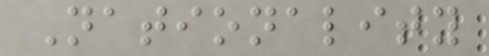Nationality
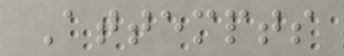Attempts
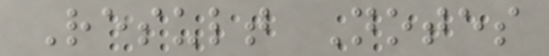Result Notes
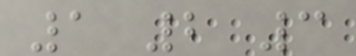1 2 3
